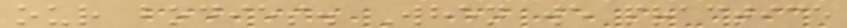our bodies. When we practice
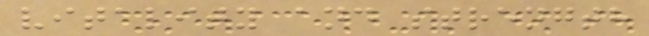vitality and strength
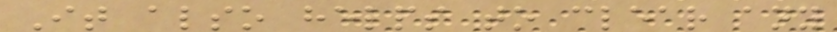It also helps to clear any
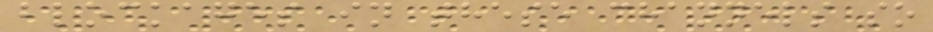blockages in these channels so
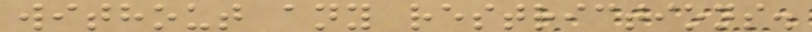without any restrictions.
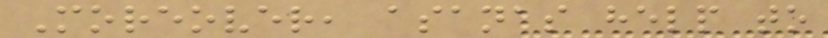Moreover, asanas help to
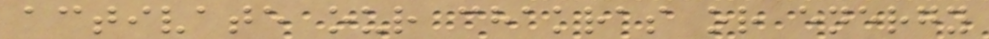activate our chakras or energy
